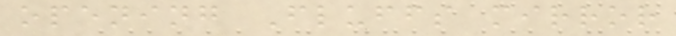opening Fluffs mirror
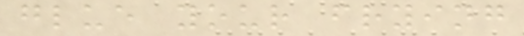glue your frying
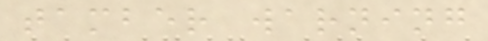tamber warning
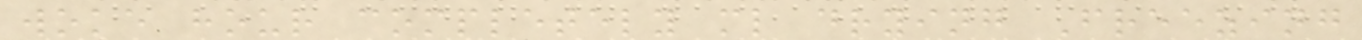woke hour completely ml drying Freezing
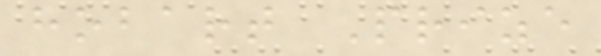hobart Prize
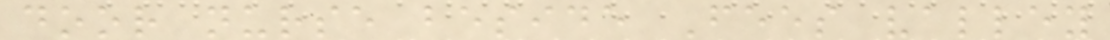door nurse beside Fees valley
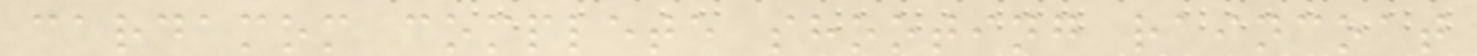cardamom complete shooting raincoat
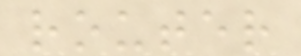router
